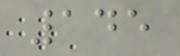145
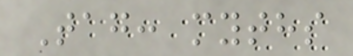Tag: myths
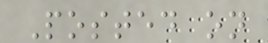Posted on
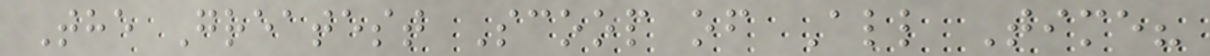The Greatest Scoop of All Time?
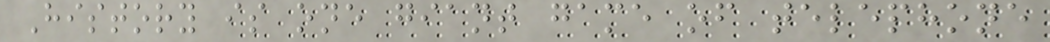History is one giant game of telephone
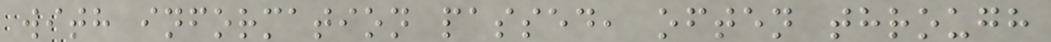with information passed, often through
